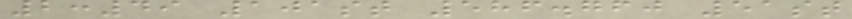2:49 101st 586.760 51st
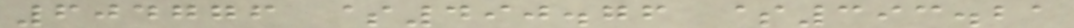604776 $490.76 $393.21
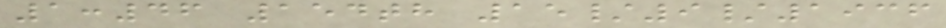1:46 154th 15/9/1936
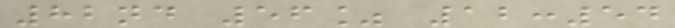82nd 56% 12:54
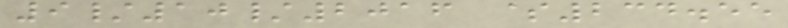9/10/2016 $234.55
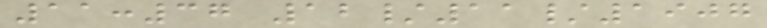11:37 12/11/1907
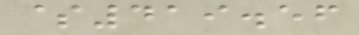$419.56
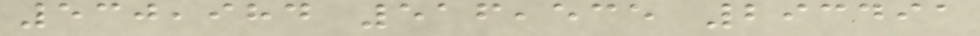530,984 516,535 293491
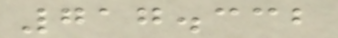717.332
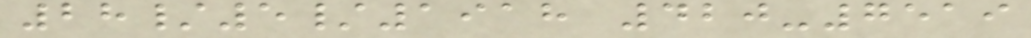28/5/1918 420-7519
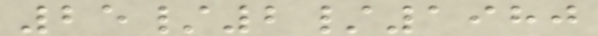25/2/1980
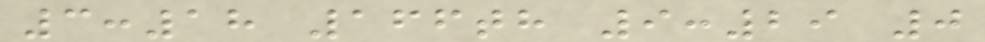3:18 166th 9:29 0
